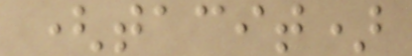(tacit)
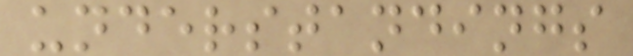understandings
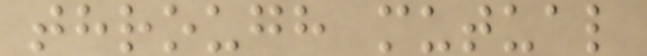through mutual
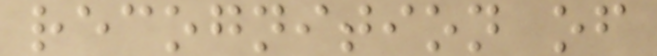recognition of
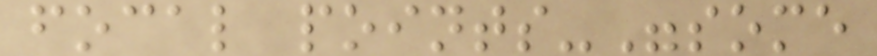focal points-"some
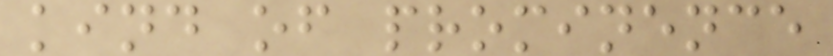kind of prominence
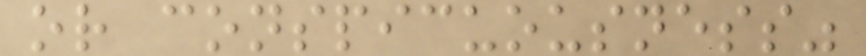or conspicuousness"
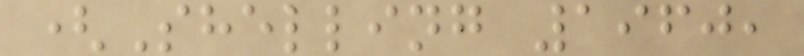(Shelling 1960,
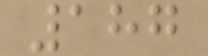187
